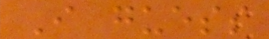I guess
